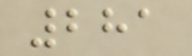281
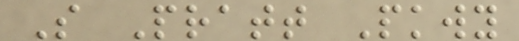S Pratt Pkwy
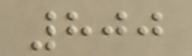800
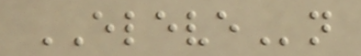ELEVEn
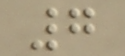7
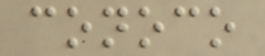conoco
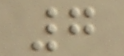7
